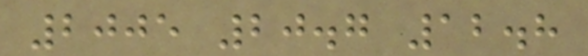2005 20.7 12.8
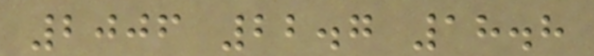2006 22.7 18.8
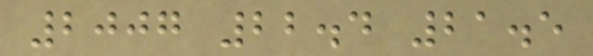2007 22.4 21.5
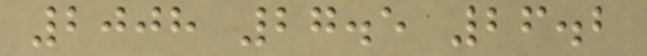2008 27.5 26.2
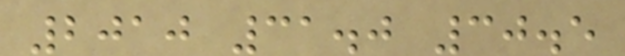2010 31.0 30.5
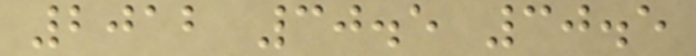2012 30.5 30.5
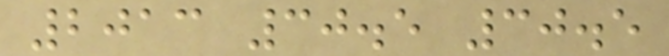2013 30.5 30.5
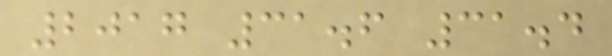2017 31.6 31.4
